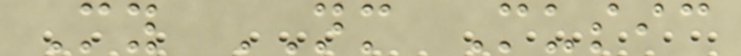My NM Music
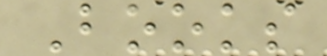Books
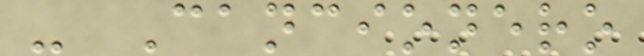- Cancionero
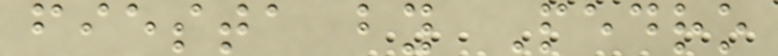fiesta by Pedro
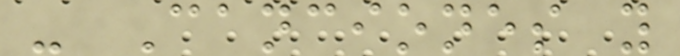- Canciones y
